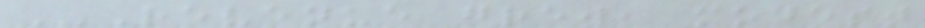REVENUE GREW, MODEST
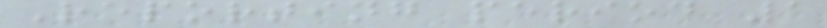Reporting period 1
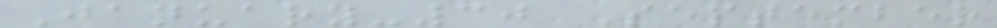January-30 September
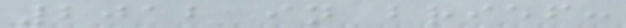2012 in brief:
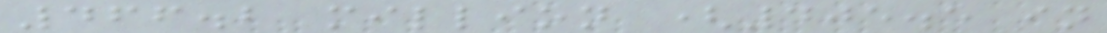466.2 million (405.5 in
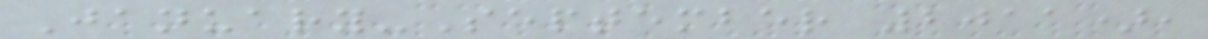January-September 2011),
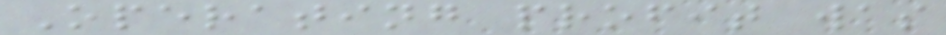Operating profit was
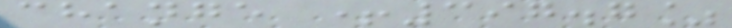change +397.7%
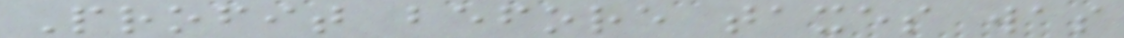Profit before taxes was
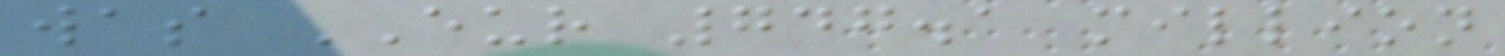was EUR 747.1 million
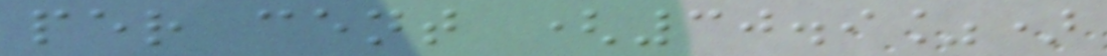per cent (30.9%)
